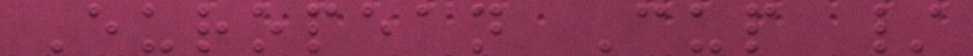European Cup /
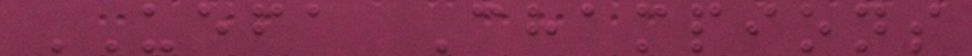UEFA Champions
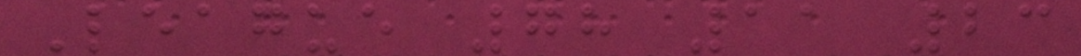League 78 11 23
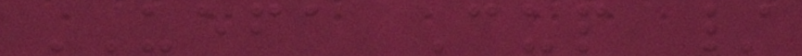UEFA Cup /
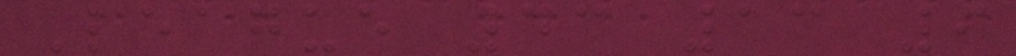League 43 13 9
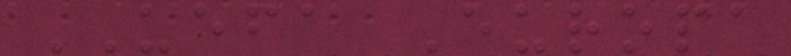UEFA Europa
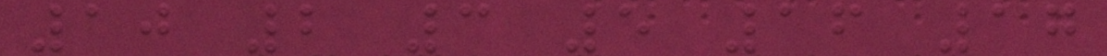10 2 3 5 16 17
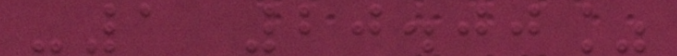-1 20.00%
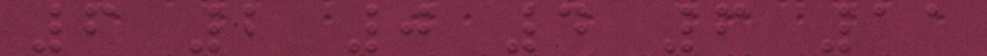6 2 0 4 6 11
